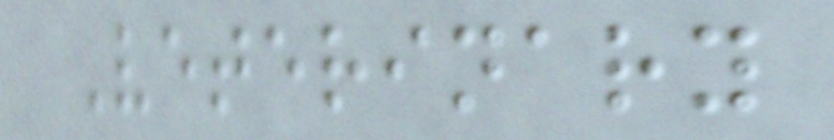Veterinary
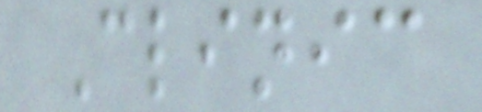Clinic
